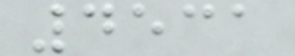4531
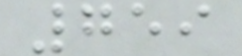759
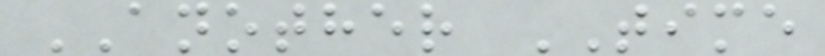ANOTHER TIME
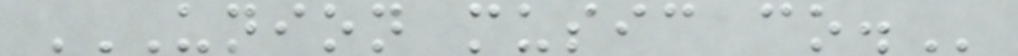UNION MUSIC CO.
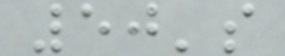50's
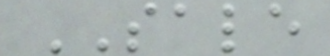SALE
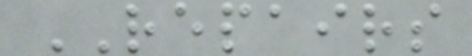REPAIRS
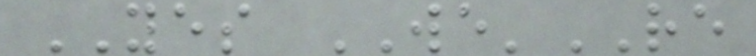YES WE'RE
